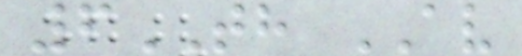6TH AV
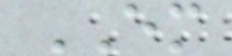EM
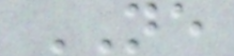NE
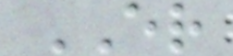ER
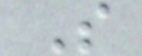S
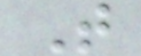T
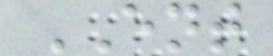ENT
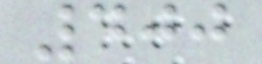400
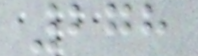278
